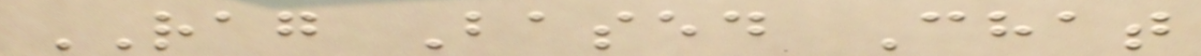RAG Based Chat
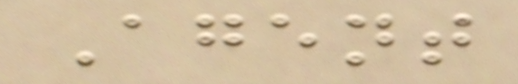Agent
